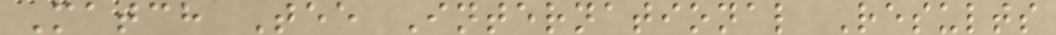Match Tee International Results
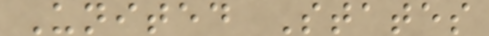United States
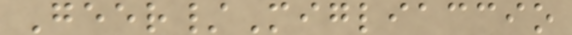Geer/Migliaccio
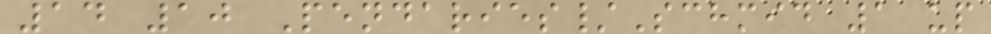14 10 Pendaries/Schmid 1 up
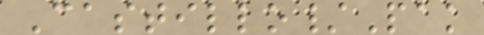Castillo/Pak
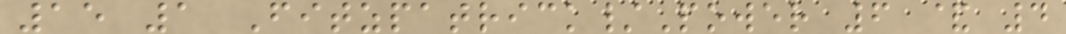15 1 Fitzpatrick/Power 6 & 4
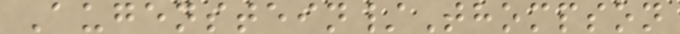Augenstein/Thompson
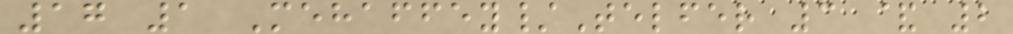17 1 Mehaffey/Telfer 3 & 2
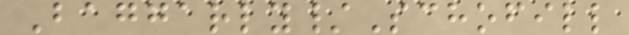Baggarly/Schofill
